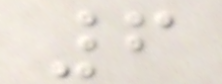6
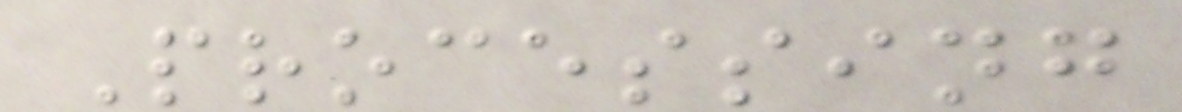Processing
